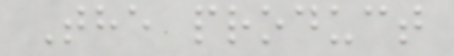The product
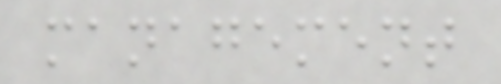management
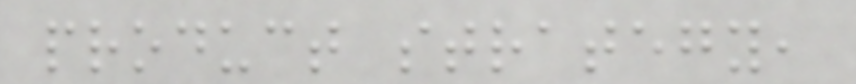product strategy,
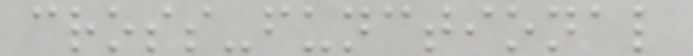cross-functional
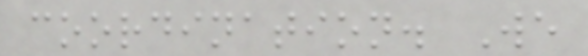coordination. We
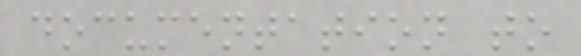documentation to
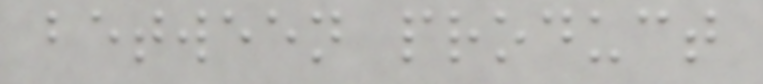between product
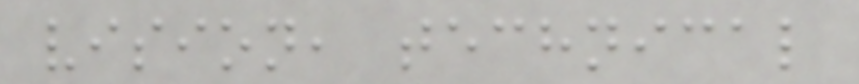vision, technical
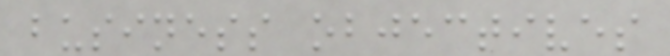business objectives
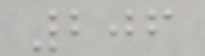206
